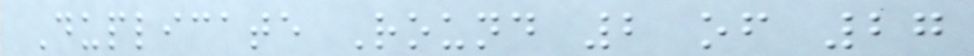Duplicate Round 2 of 27
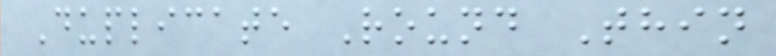Duplicate Round Thin
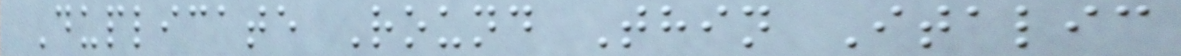Duplicate Round Thin Italic
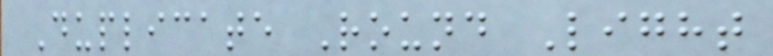Duplicate Round Light
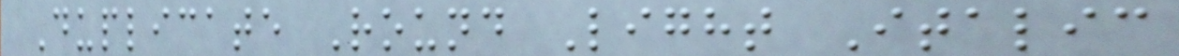Duplicate Round Light Italic
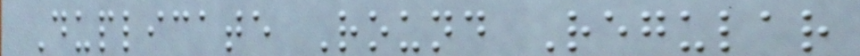Duplicate Round Regular
